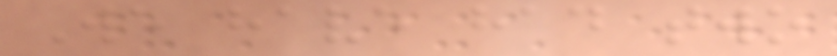We have had two
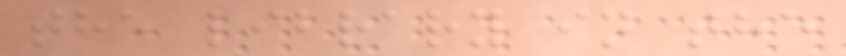the library in the
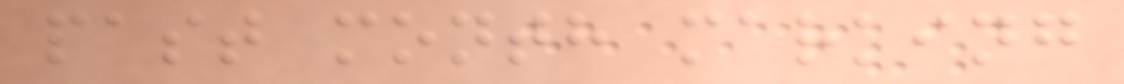past month marking
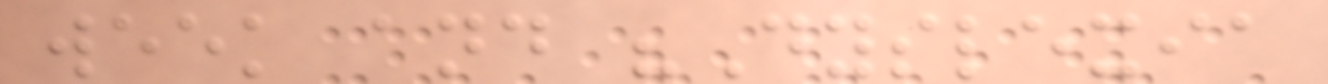week and "Dyslexia
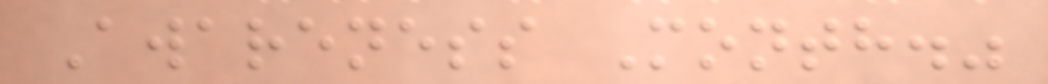Awareness Month."
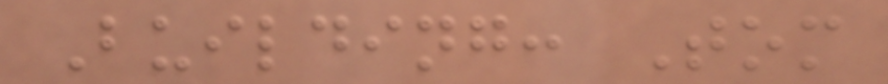Building: Tom
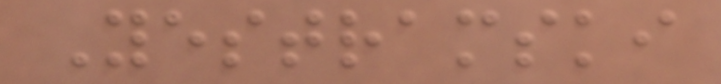Yestramski
